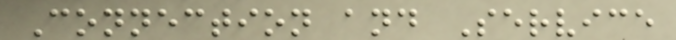Connection and Service
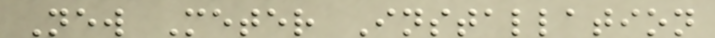New Meter Installation
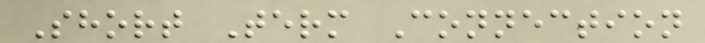Short Term Connection
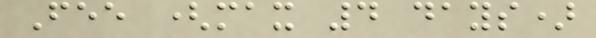Fee (max 4 days)
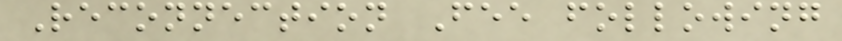Reconnection Fee following
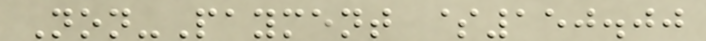Non-Payment $150.00
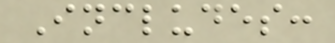Includes:
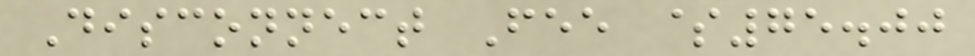Disconnect Fee $75.00
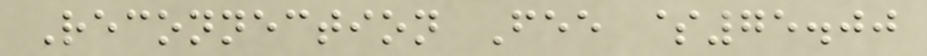Reconnection Fee $75.00
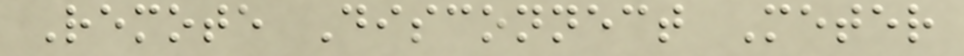Remote Disconnect Meter
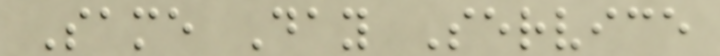Same Day Service
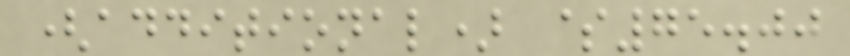(additional) $75.00
